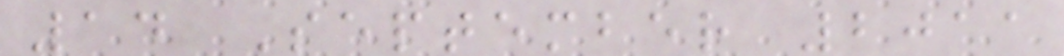14 September 2011
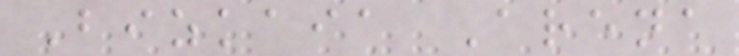Bizkaia Arena
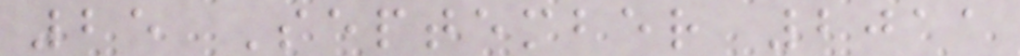25 September 2011
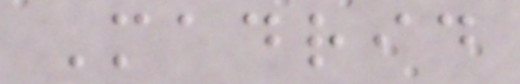Madrid
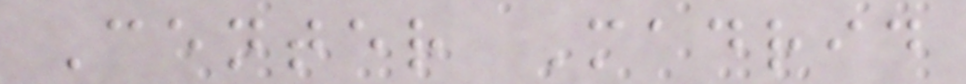Center Madrid
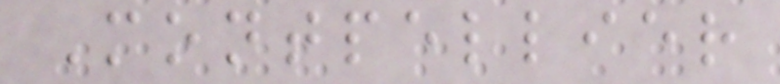Montpellier
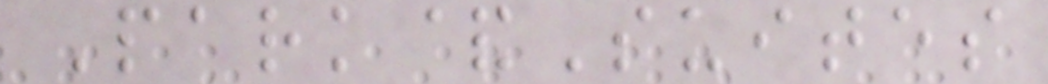Park&Suites
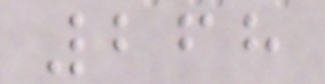268
